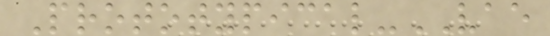Prototypical-VAE
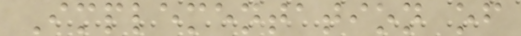Implementation of
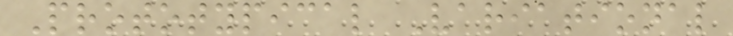Prototypical Variational
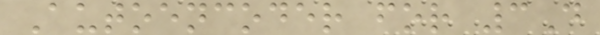Autoencoder for 3D
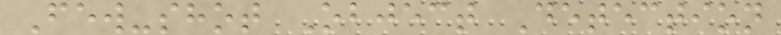Few-shot Object Detection
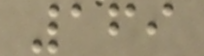169
